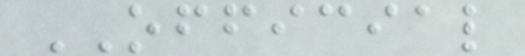OFFICIAL
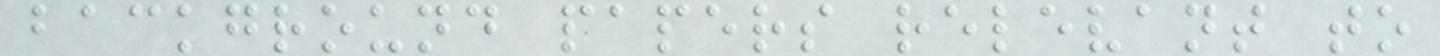background papers relevant to
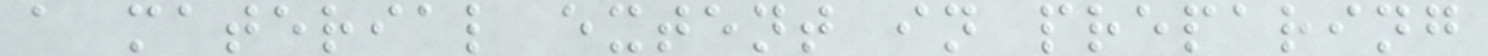a material extent in preparing
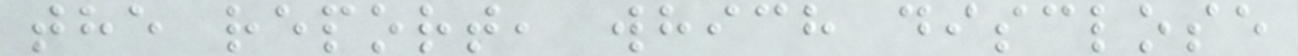the report, which disclose
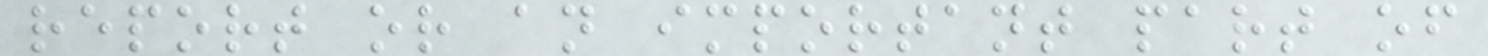report or an important part of
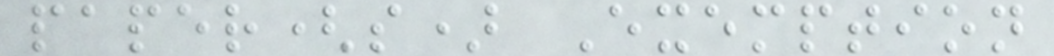paper(s) Exemption
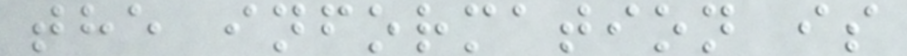the information is
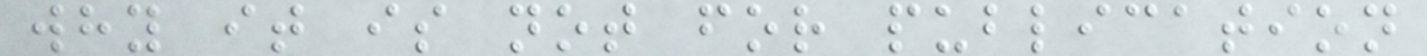why it is not for publication
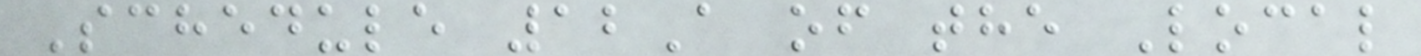Schedule 12A of the Local
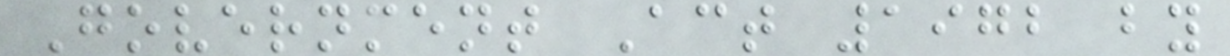Government Act 1972 by
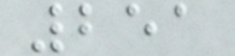251
